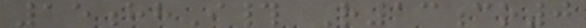15hhI# R13co0
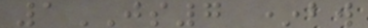1JS7 *bw
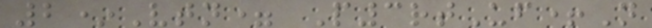2*Vtn= P3rtUf+N
